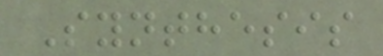Synthesis
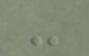-
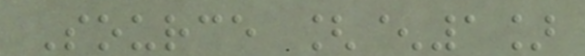Source [^1]
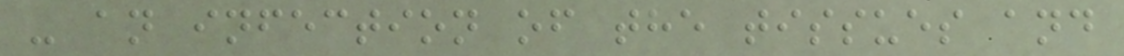- an infection of the tissues and
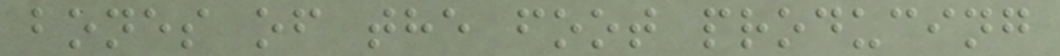bones of the foot producing
